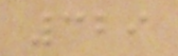329
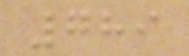789
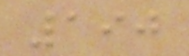190
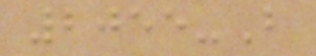2055-B
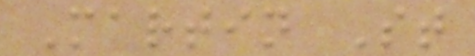Martin St
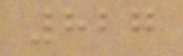827
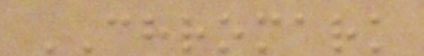CHROMARK
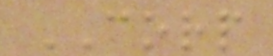CORP
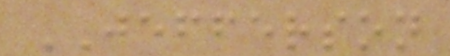JEFFERSON
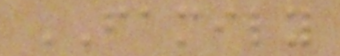FAMILY
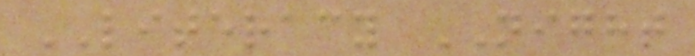LITERACY NIGHT
